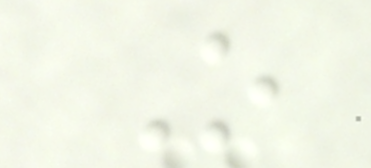O
